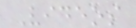Videos
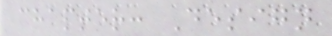chapter: Design
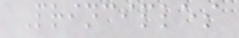Principles
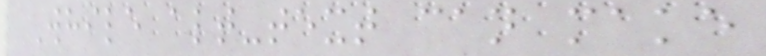While alt-text can make
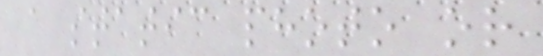a static photo or
